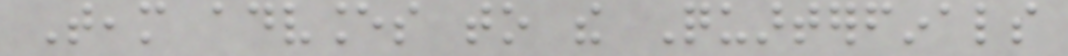Team advances to the Quarterfinals
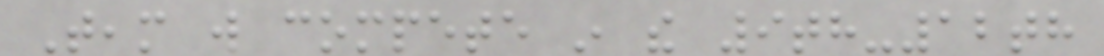Team will compete in the 9th-12th
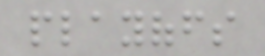playoffs
